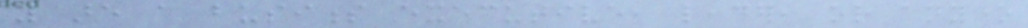you are a business executive, leader, or anyone
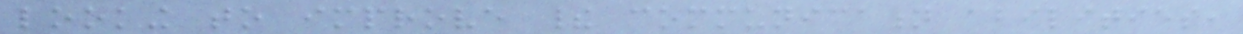looking to improve their communication abilities,
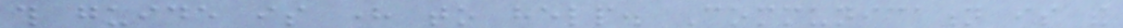this guide is here to help. Communication is the
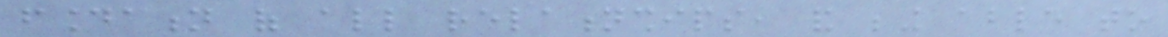foundation of all relationships, and being able to
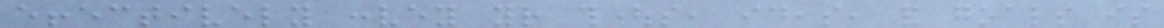effectively convey your thoughts, ideas, and goals is
